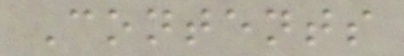Contents
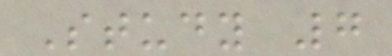Study 7
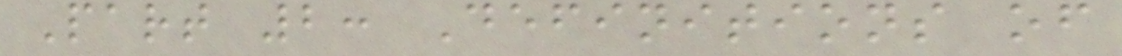Part 2: Definitions of
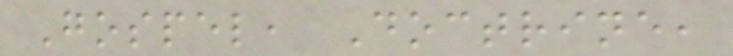Gospel, Doctrine,
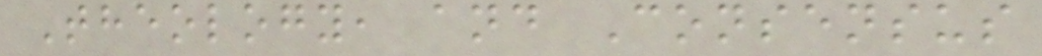Theology, and Consensus
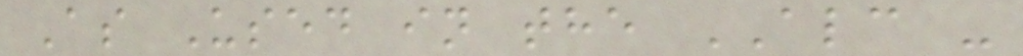As Used in the ALC -
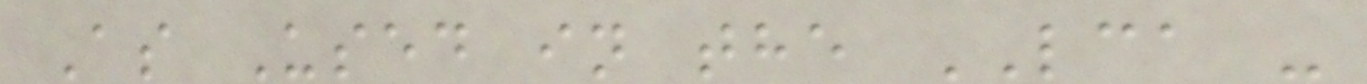As Used in the LCA -
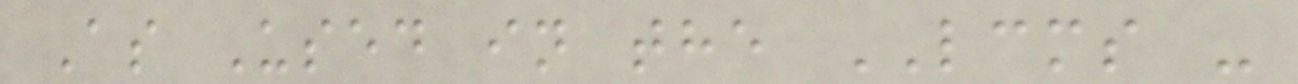As Used in the LCMS -
